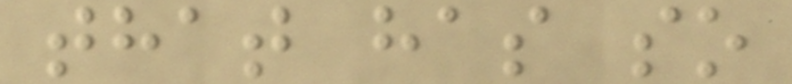that has so
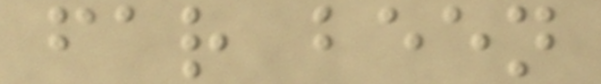far been
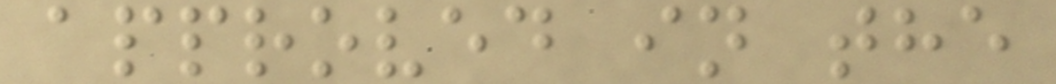approved in the
